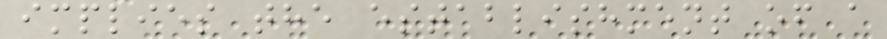implies the establishment of a
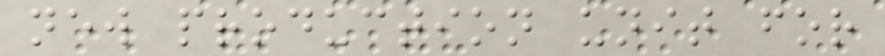new production unit for
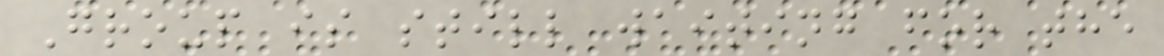Group is still waiting for the
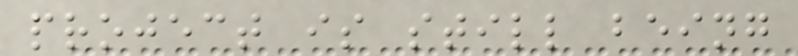project is still being
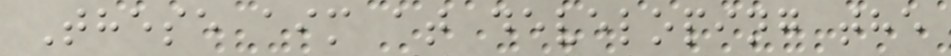These aim at developing the
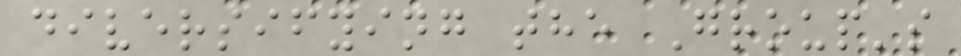diversifying the Group's
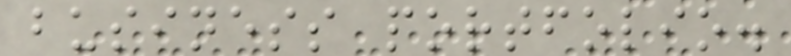business portfolio.
